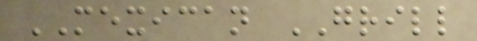MEXICAN GRILL
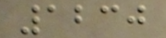1230
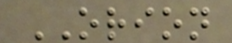ORION
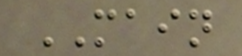MAIN
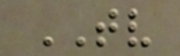TV
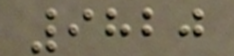9820
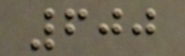600
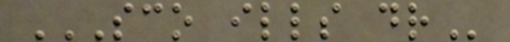SCO ILLS DR
